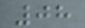08
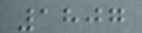1807
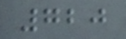720
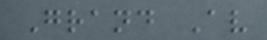Grand Av
